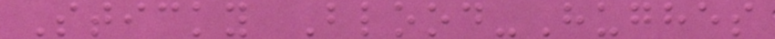Sticky Blood-Hughes
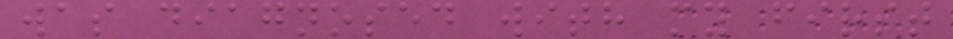was diagnosed with my first
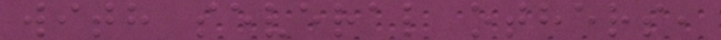with several others,
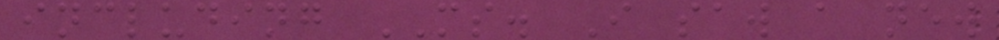including MS. I saw a new
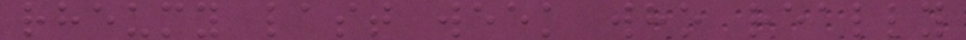rheumy last week who really
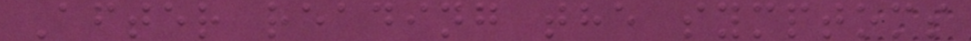After reading the symptoms
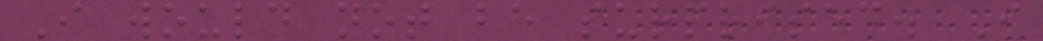I would not be surprised. I
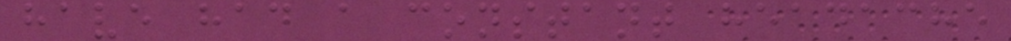have had a constant headache
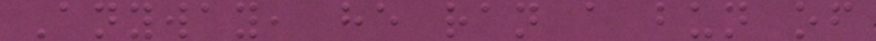Anyway, he ran a bun of
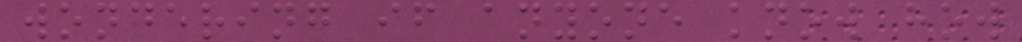wondering if anyone know how
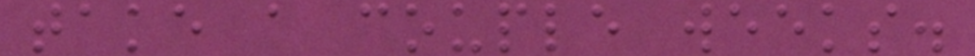take a couple weeks.
